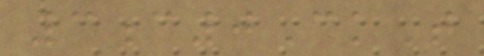3c0CkT
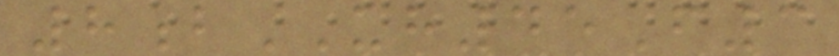8bUH45F3
